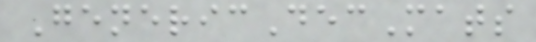GenericDecMats
